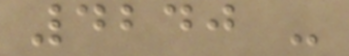4240 -
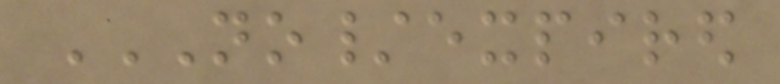NO/EXPIRED
